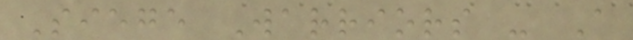Siege Warriors - A
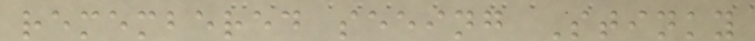remembered seeing Stinky
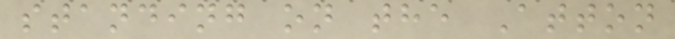standing on the Atton
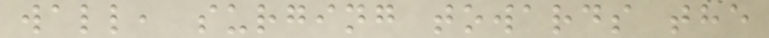wall, surging towards the
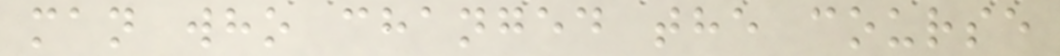man who changed the course
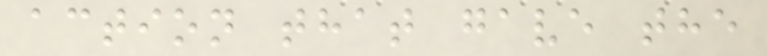action that gave the
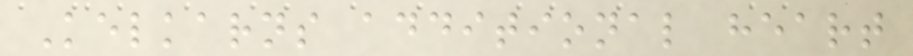Kelkarns additional heart
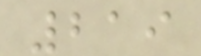219
